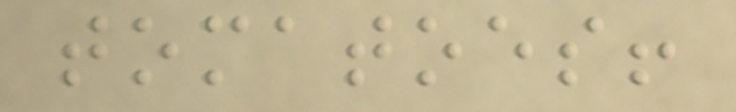tomatoes!
